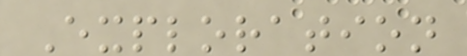Exploration
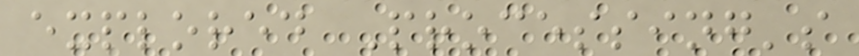explored Processing's
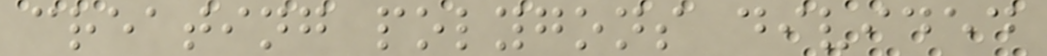creating polygons divided
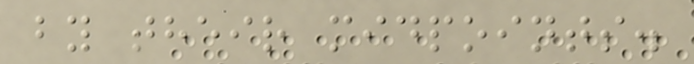by their midpoints.
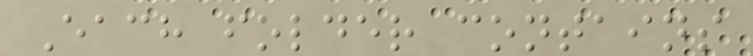Each folder contains
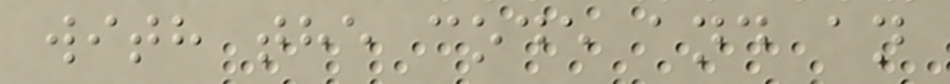with the code and an
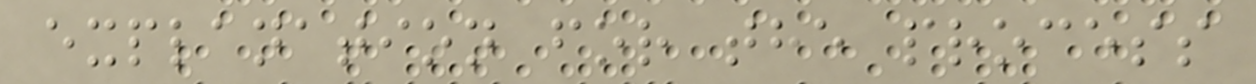explanation for the process
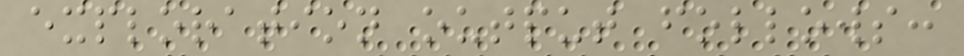exploration output follows:
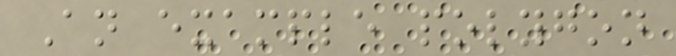An example polygon
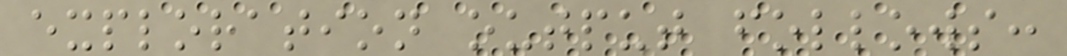exploration output follows:
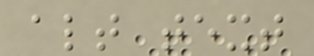alt text
